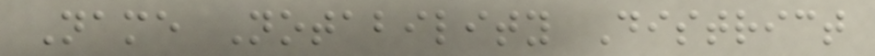Name Notability District
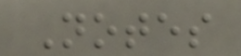Notes
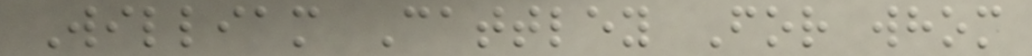William Cattley For whom
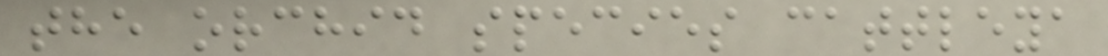the orchid species cattleya
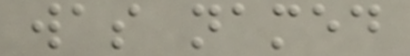was named
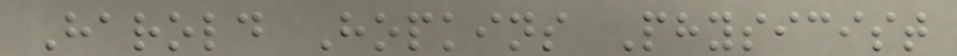Harold Hopkins Physicist
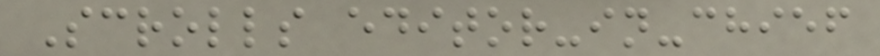Scrolls editor-in-chief
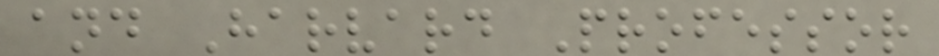and Harvard Professor
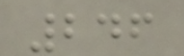246
